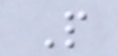P
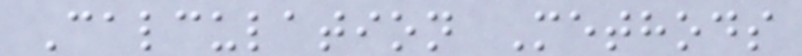Calculation Methods
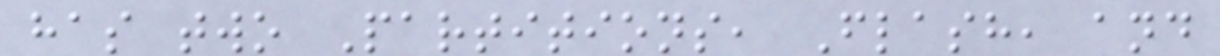has two Partitions, Flash, and
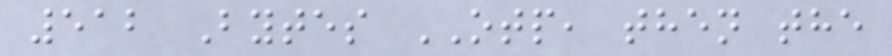512 Bytes OTP, then the
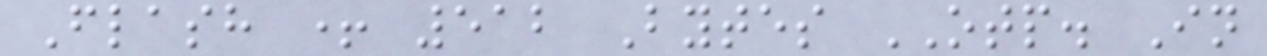Flash + 512 Bytes OTP. In
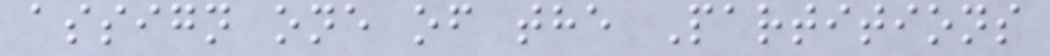assign one of the Partitions
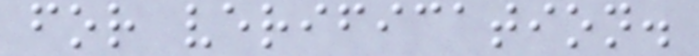for verification.
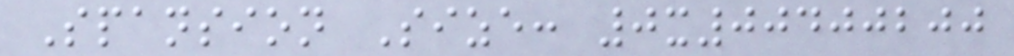Spansion Size: 0x00400200
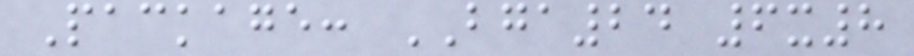Package: BGA24 6x8
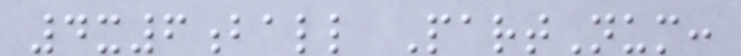4x6ball PartNum:
